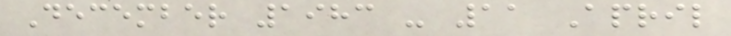December 1983 - 11 April
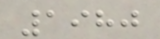1980
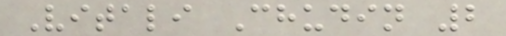Vitali Chudin 2
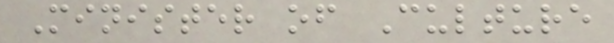Minister of Culture
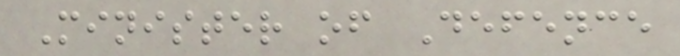Minister of Defence
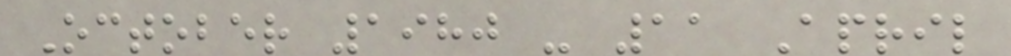October 1980 - 11 April
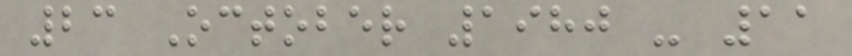23 October 1980 - 11
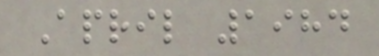April 1984
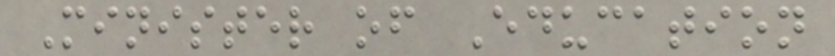Minister of Education
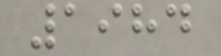1984
